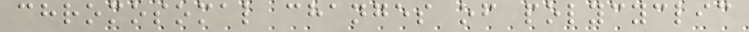chromosomal changes of polycyclic
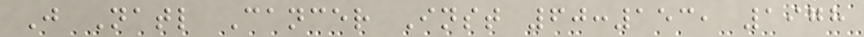J Natl Cancer Inst 60:153, 1978
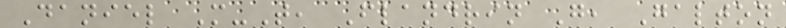Daniel M-T, Flandrin G, Galton
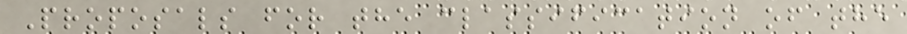Proposals for the classification of the
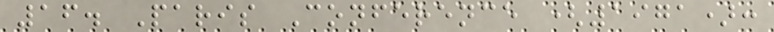16. Paris Conference (1971):
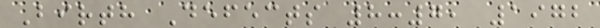Birth Defects 8:7, 1972
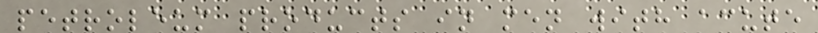petroleum products in men with acute
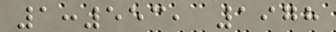1:553, 1978
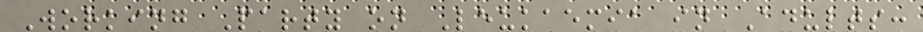Working Party on Leukaemia in Adults:
